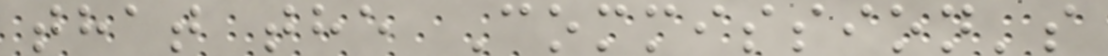that the Commission's
